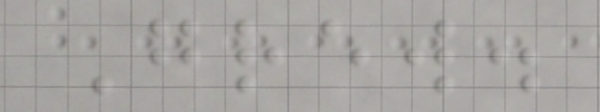Grew.
